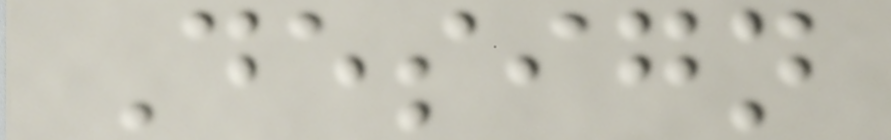Design
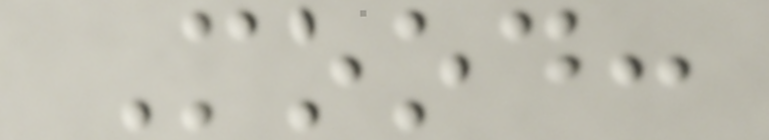Mood:
